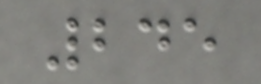245
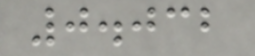0.032
